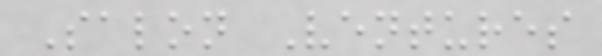Salon Ventures
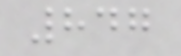847
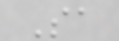Sa
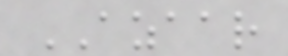AZAAR
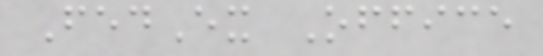FedEx Office
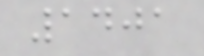1401
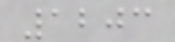1203
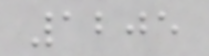1205
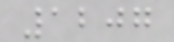1207
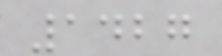1427
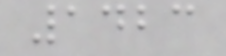1423
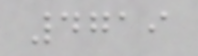4719
